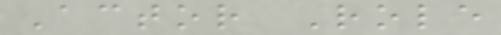Actor Role
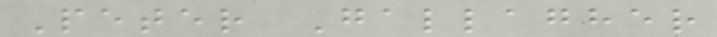Peter Gallagher
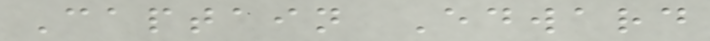Captain Edward
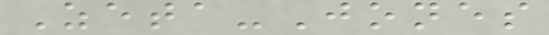Zeta-Jones
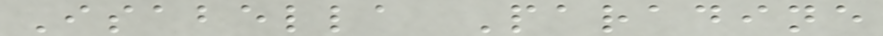Isabella Paradine
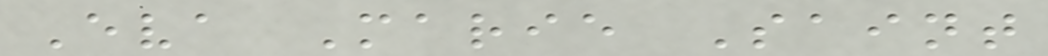Eva Marie Saint
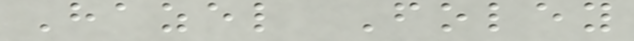Hazel Foley
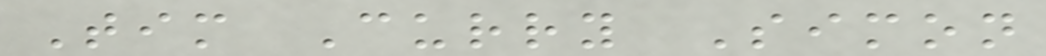Tim Curry Simon
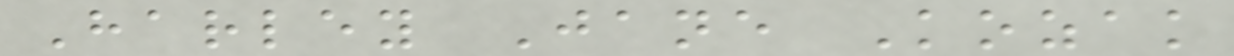Harley Jane Kozak
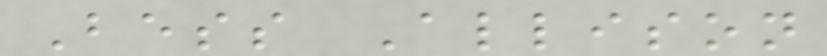Bess Allison
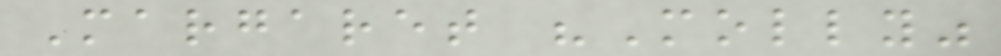Margaret "Molly"
